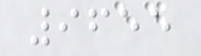9655
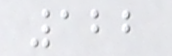122
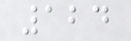124
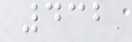432
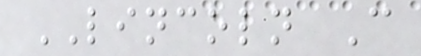LINCOLN C
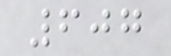607
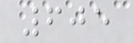605
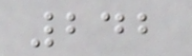242
